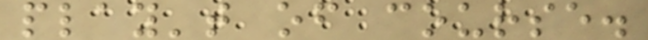play't of course.
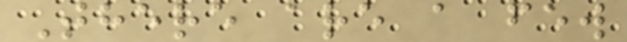There are a few
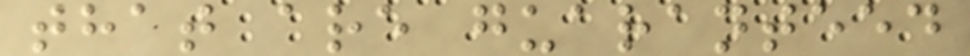that are guaranteed
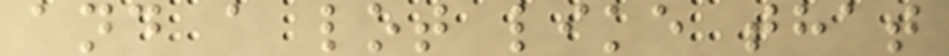and a lot like that
